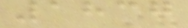1837
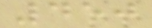450
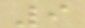9
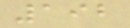192
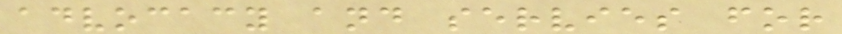advocacy and servies for
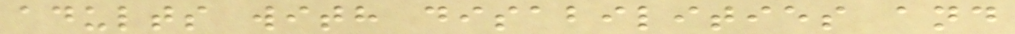adults with disabilities and
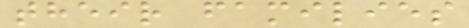their families
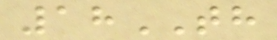18TH
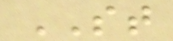ST
